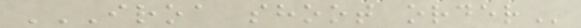IROA SHOOT ORDER
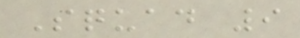Squad 9
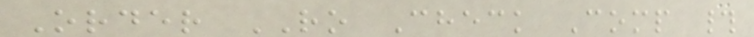Order RO Check Comp #
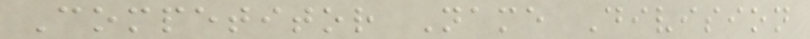Competitor Name Division
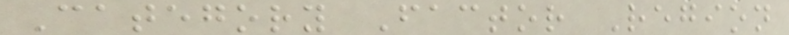Category Factor Region
